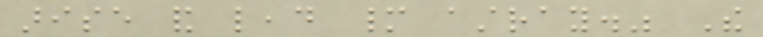arise and lead many astray." The
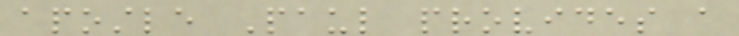apostle Paul provides a
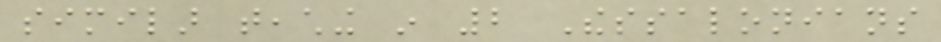similar teaching in 2 Thessalonians
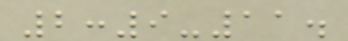2:9-11.
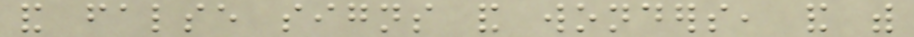and false signs and wonders, and with
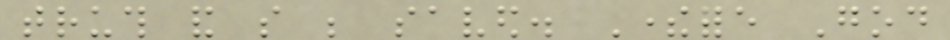truth and so be saved. Therefore God
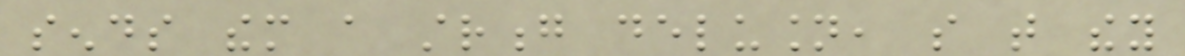sends them a strong delusion, so that they
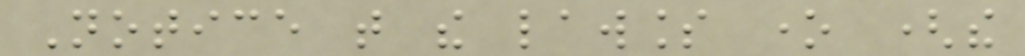Notice that the lawless one (the
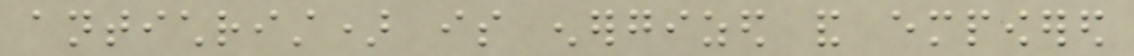antichrist) is energized and empowered
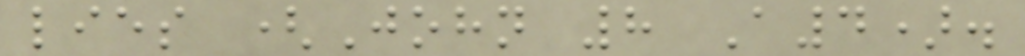lies (John 8 A4).
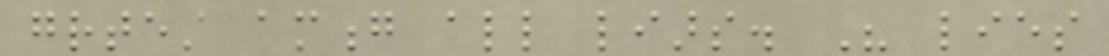greatest among all liars. His lies
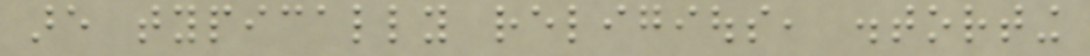are typically religious, distorting
